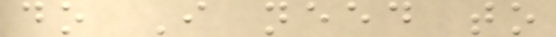do I need to
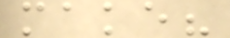make?
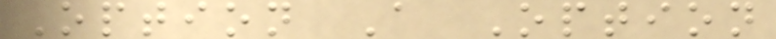Option A Option
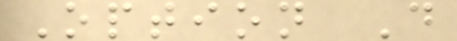Option D
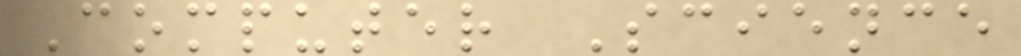Computer Science
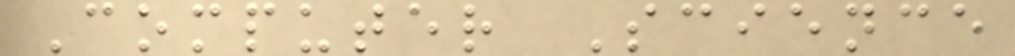Computer Science
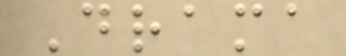Drama
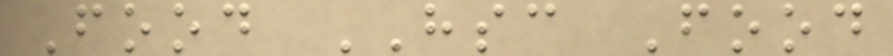Food HSC Food
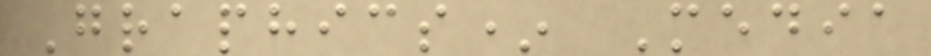Graphics* Media
